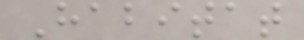Habitat
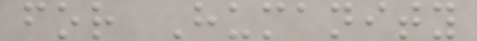for Humanity
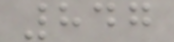847
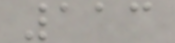113
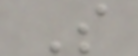S
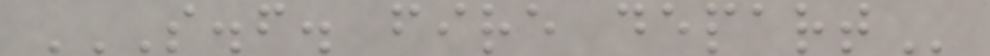S.F. FIRE DEPART
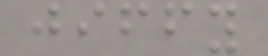jiffy
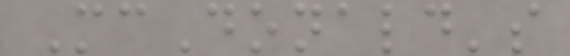McDonald's
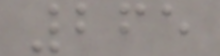265
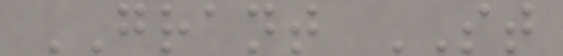GRANT ST
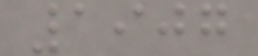1907
